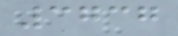3737
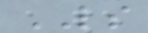LS
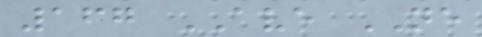167 AVE NE
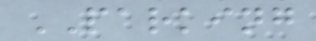PARKING
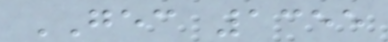GEC 1355
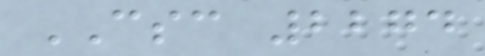CSC 2274
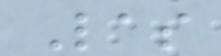Las
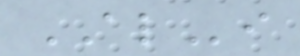ALi
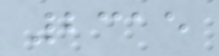2315
